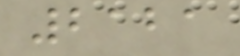2121
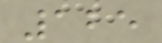125
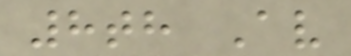8th Av
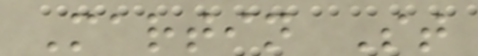Martin St
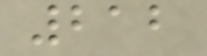212
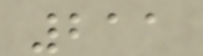211
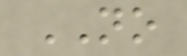NO
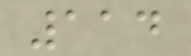114
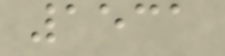1531
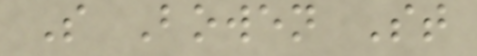S Bowen St
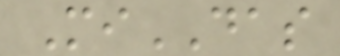MiDAS
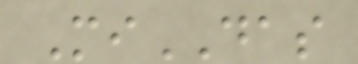MiDAS
